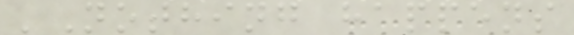'Nothing happens
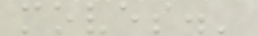moves.'
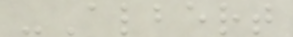-Albert
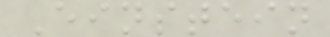Einstein
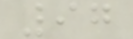97
